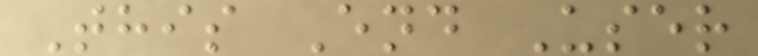This End User
